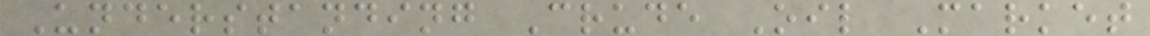Understanding Crude Oil Market
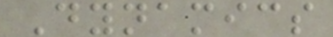Dynamics
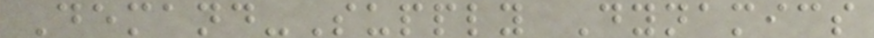Demand-Supply Dynamics
